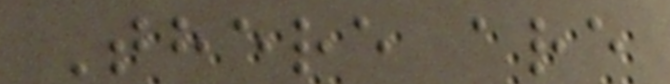There are
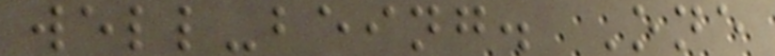well-being. One
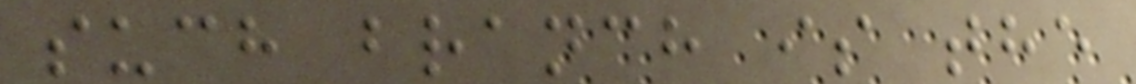such branch is the
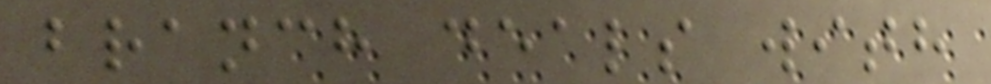branch deals with
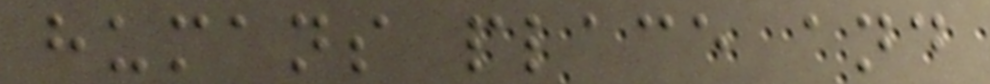humans place and
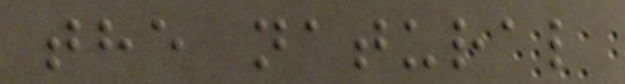the natural
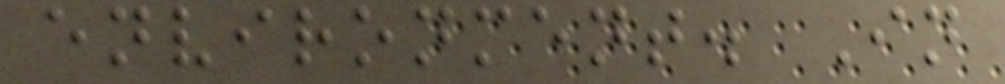environment. In
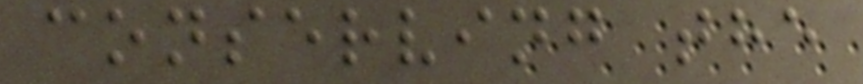conserving the
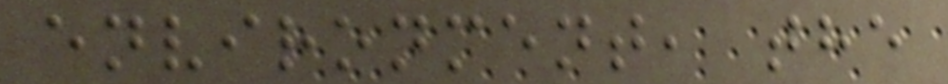environment, the
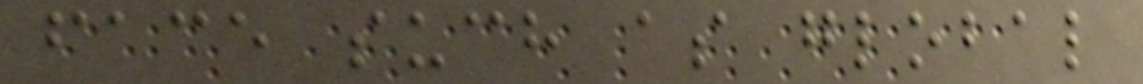face such as global
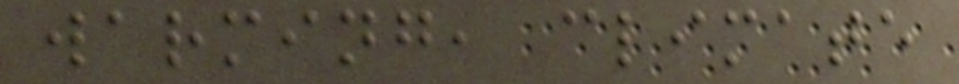warming, climate
